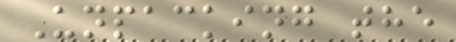Unpacking the
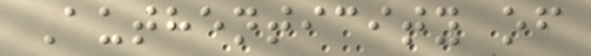Authenticity of
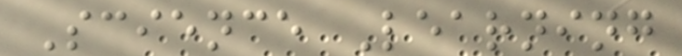Science Learning
